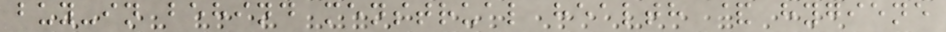buy-in behind menstrual health & hygiene
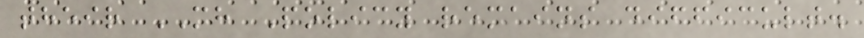their MH Policy remains difficult.
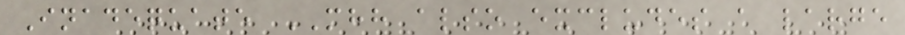Inadequate MHH also excludes a large
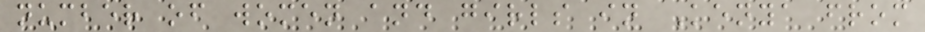number of women and girls in Kenya from
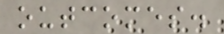outcomes.
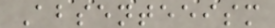Absenteeism
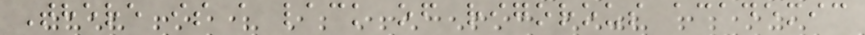There is a lack of rigorous academic
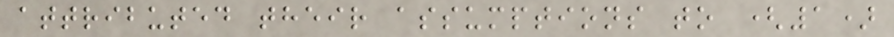attributed their assumptions to (1)
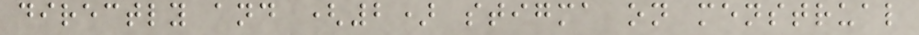directly and (2) stigma on menstrual
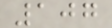107
